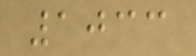1033
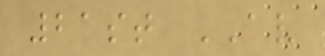21st AV
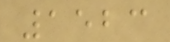1523
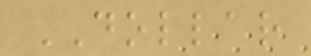DOLLAR
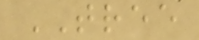TREE
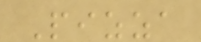Pizza
